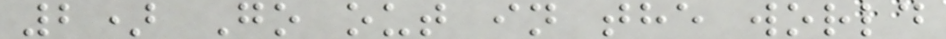2) Go out in the world
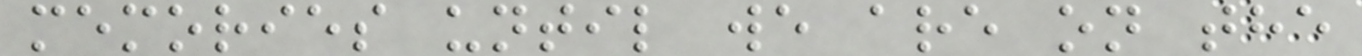memories until we are on the
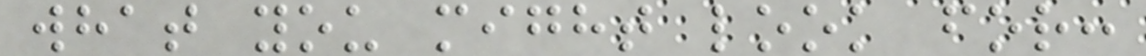what you might look for:
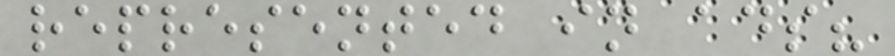represented in ads?
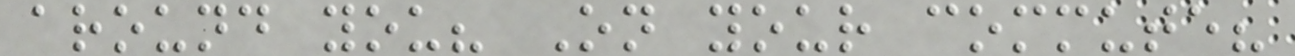around you? On your commute?
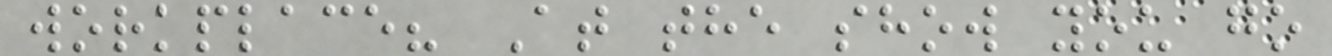workplace? At the show you go
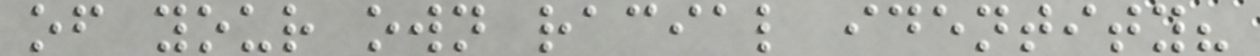of your own racial identity?
